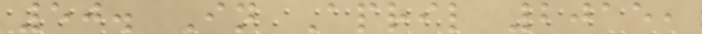50. In April 2015,
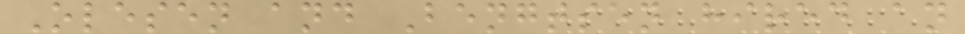Olesen and Bengtsen hired an
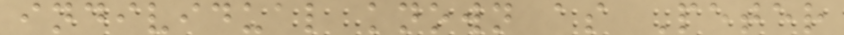individual known as Peter
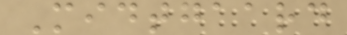Midtgaard
